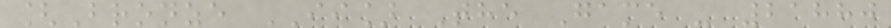[Bronze II] The Game - 21880
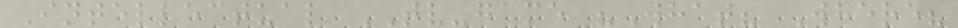Intellectual TV-game "What? Where?
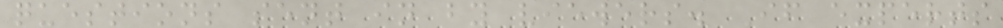questions sent in by viewers. If experts
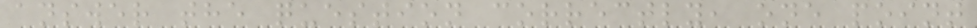answer the question correctly, one point
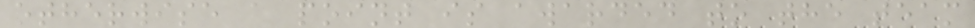otherwise a point is awarded to the team
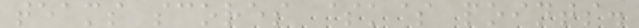teams scores $k$ points.
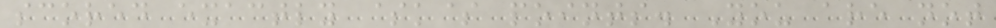scored exactly $k$ points. You are not
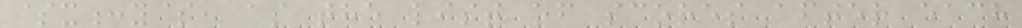$x:y$, as the list of scores after each
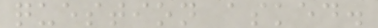question asked.
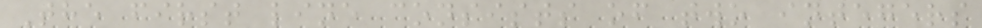The first line consists of two integers
